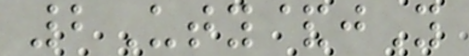2Uty&jY
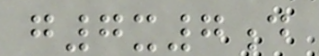g7x7d
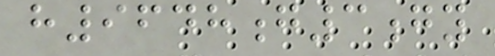h9648g3gy
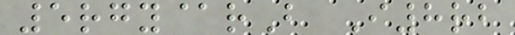5rgy@rB I8rb
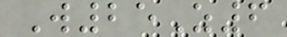W25Z6
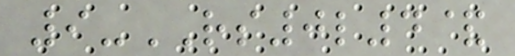9-RS0l4&
